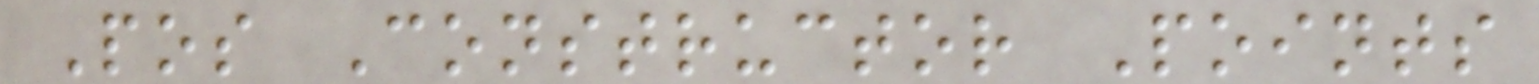Pos Constructor Points
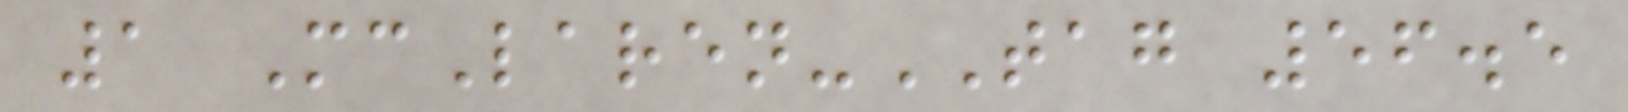1 McLaren-TAG 56.5
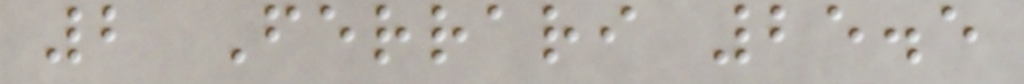2 Ferrari 25.5
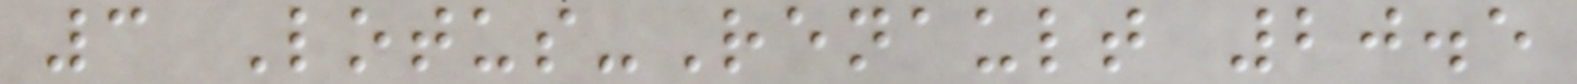3 Lotus-Renault 20.5
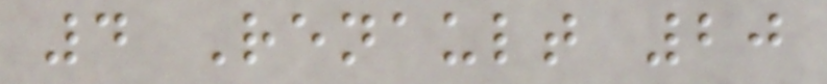4 Renault 20
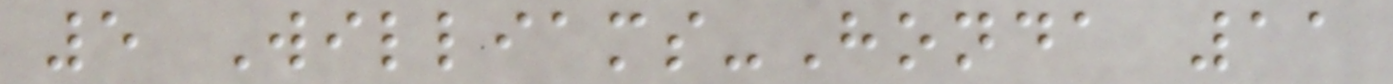5 Williams-Honda 11
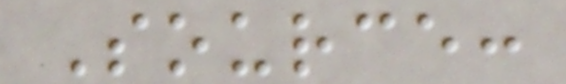Source:
